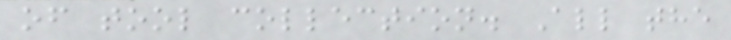of tool collection. All the
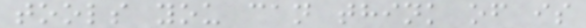tools you can think of is
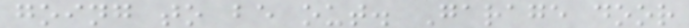going to be out. Garage door
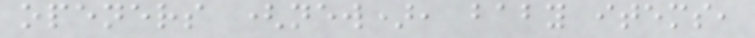openers (new), baby items,
